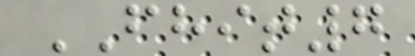FHIT7
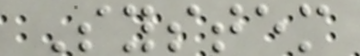System
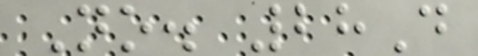No. 28D
